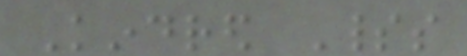Kindred Spirits
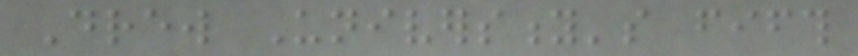Drew University's fifth
